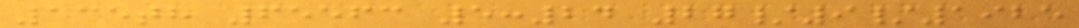135th 65563 5:24 27/9/1925
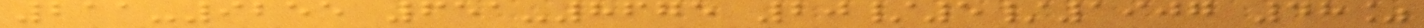211-9255 651-8675 20/5/1907 48%
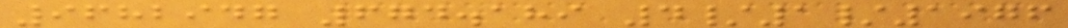9682947 674.189 4/1/1976
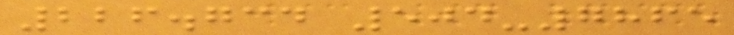226.734 504-7865
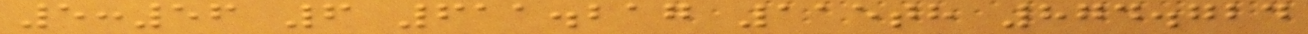5:56 6 611.217 115th 874.724
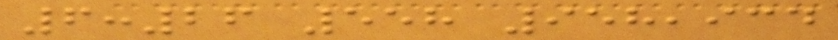6:26 558 958,934
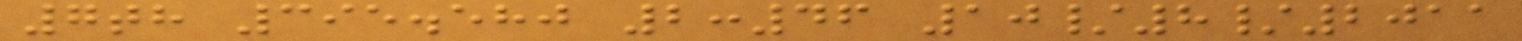7th 395.580 2:46 10/8/2011
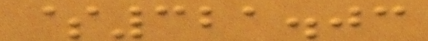$321.03
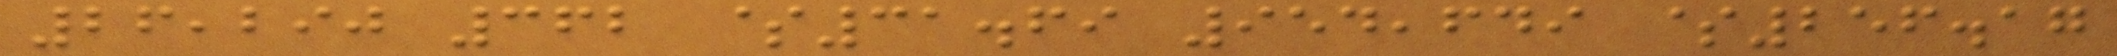26,290 362 $31.69 954,649 $256.17
